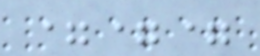===
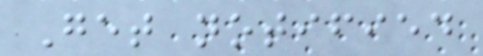Get notified
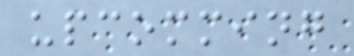upcomming
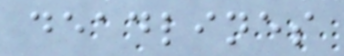deadlines
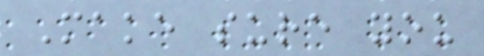Make sure you
